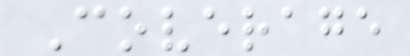Coverage
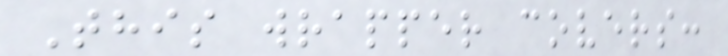This wrapper covers:
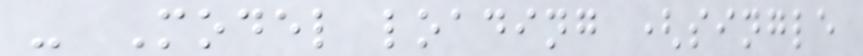- Model loading (single
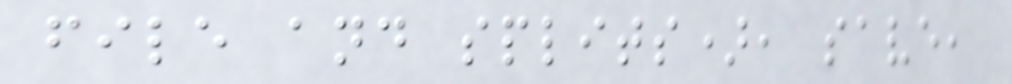file and splits), save,
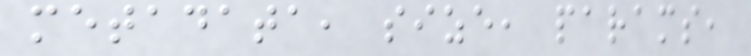metadata, size, params,
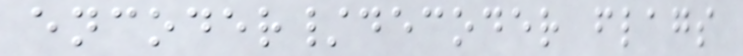encoder/decoder flags
